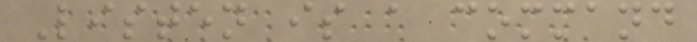Listen is a command
